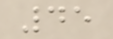45
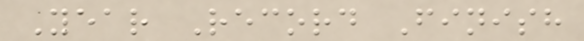Year Record Finish
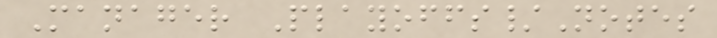Manager Playoffs/Notes
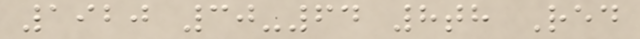1920 30-64 8th Red
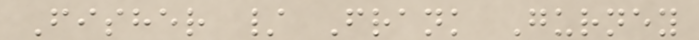Fisher / Frank Gurney
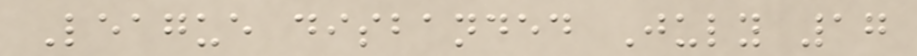League disbanded July 17
